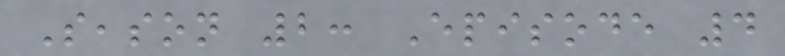Season 2: Episode 4
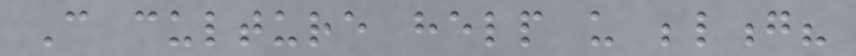Can culture help us belong?
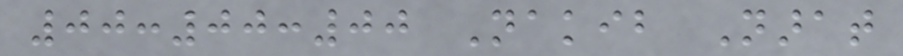00:00:00 Nakib Narat
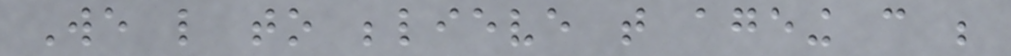We like to believe that ageing can be
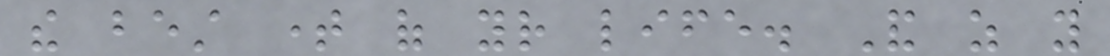the best time of your life. And as you
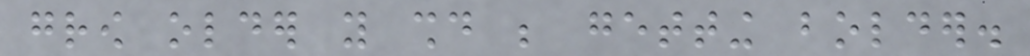grow older you should be getting bolder.
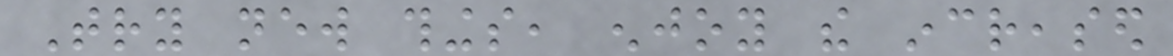Try new things, enjoy the increased
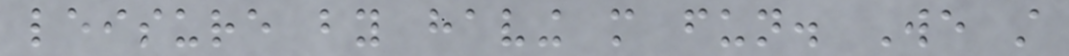leisure by having more fun. We still
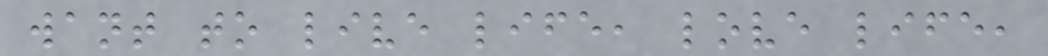want to live life, love life,
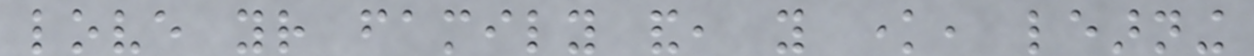love your family and, you know, learning
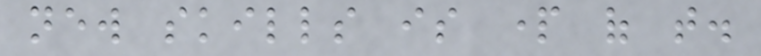new skills is part of that.
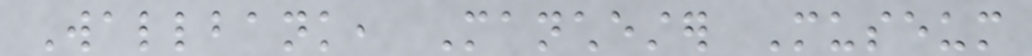Wallbank, Manchester Museum
